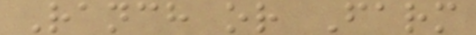Ranch or Farm
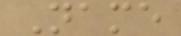Name
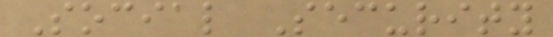Social Security
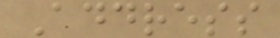Address
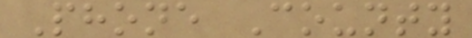Phone County
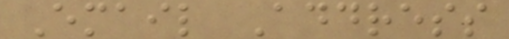Email Address
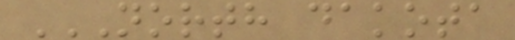NORTH DAKOTA
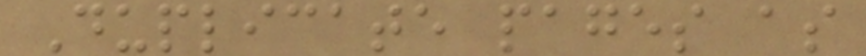Duplicate pages as
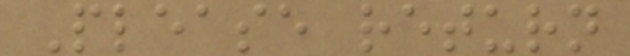Please return
